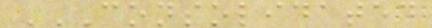CONSOLIDATED
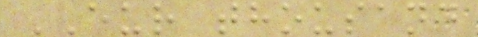EUR thousand
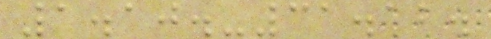1.10.-31.12.
